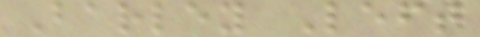Barley Left
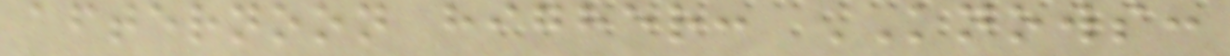afternoon higher: KNOWS:
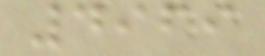4969
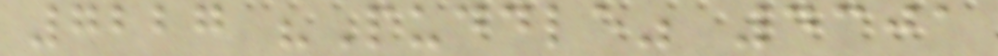7227 "Puddle" 4301
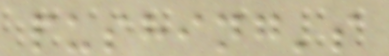pushing's
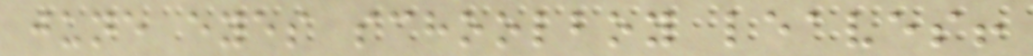june eyes schoolboy leaves!
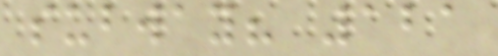subway? 121
